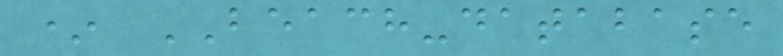* BEACH-database
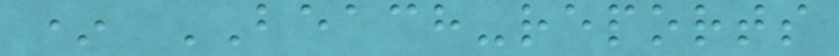* BEACH-reports
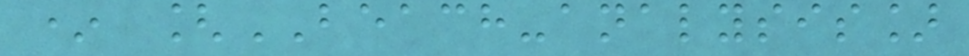* [BEACH-analysis]
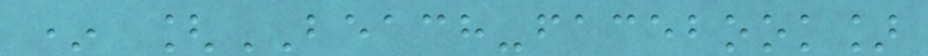* [BEACH-facebook]
